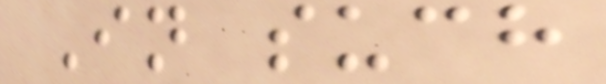In such
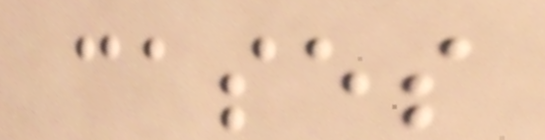cases
